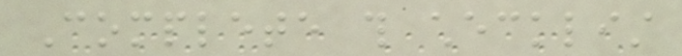Complete this checklist
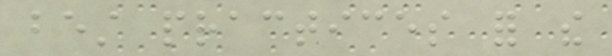best practices for the
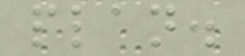plan.
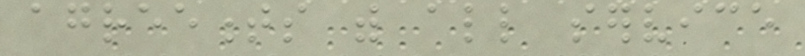agreements with all service
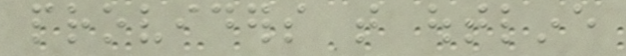providers that outline
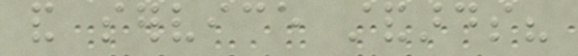and service standards?
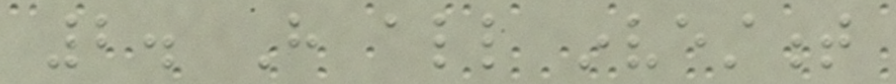2. Have all investment
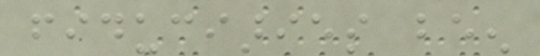fiduciaries been
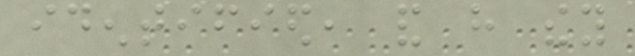identified, and have they
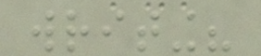writing?
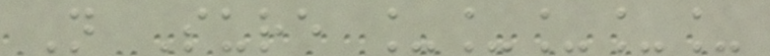Not Sure _____
